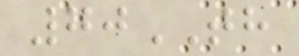70TH
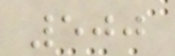500
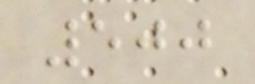500
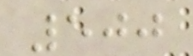500
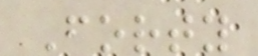Forty
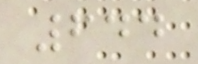644
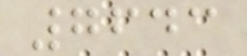7643
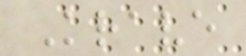Krave
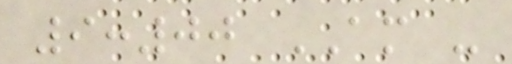9:00 AM -
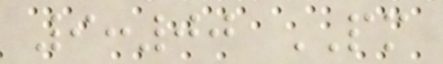9:00 PM
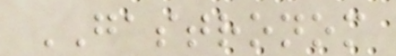GASTRONOM
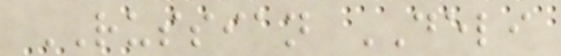RUSSIAN DELI
